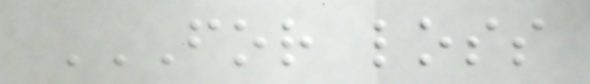FOR LOSS
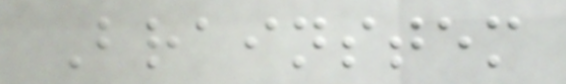Brainstem
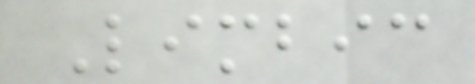Limbic
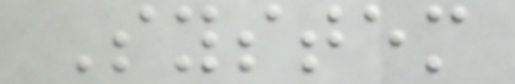System
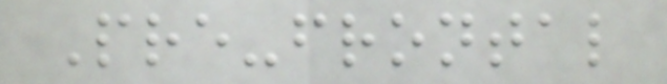Pre-frontal
